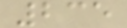235
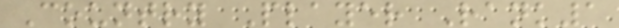Country Player Rank1
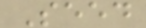Seed
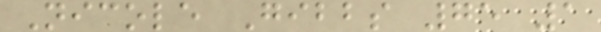Nicole Gibbs 75 1
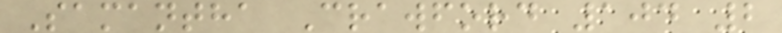Samantha Crawford 104 2
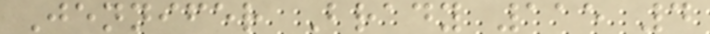Jennifer Brady 115 4
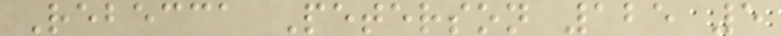Rebecca Peterson 125 5
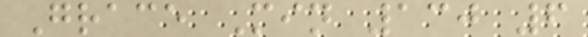Grace Min 130 6
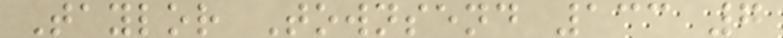Taylor Townsend 133 7
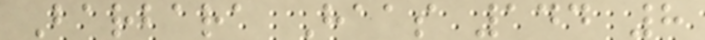Barbara Haas 144 8
